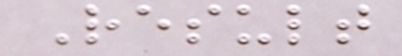Result
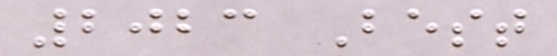2023 Best
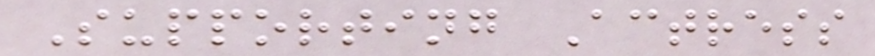Supporting Actress
